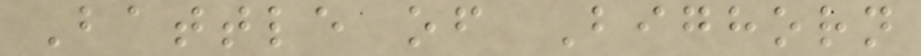Battle of Bighorn
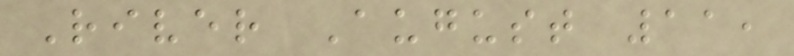River August 11,
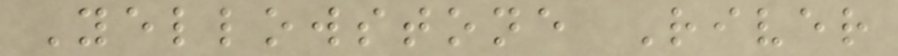Yellowstone River
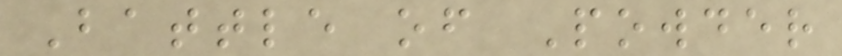Battle of Powder
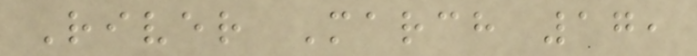River March 17,
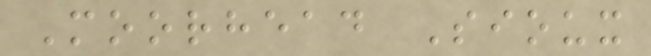Moorhead Sioux
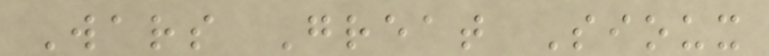Wars Great Sioux
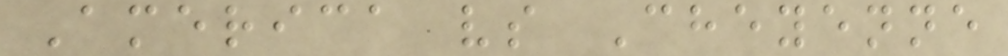America vs Cheyenne
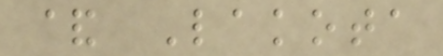& Lakota
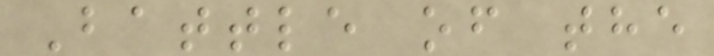Battle of the
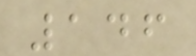146
